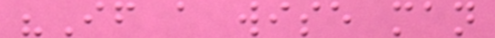"If a wise man
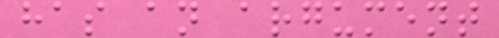has an argument
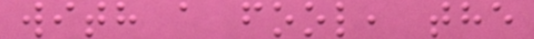with a fool, the
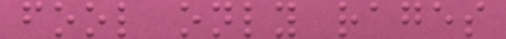fool only rages
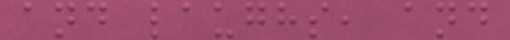and laughs, and
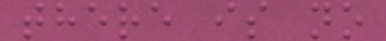there is no
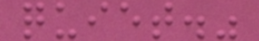quiet."
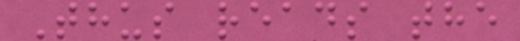Thus reads the
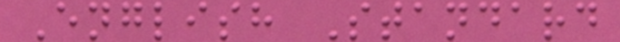English Standard
